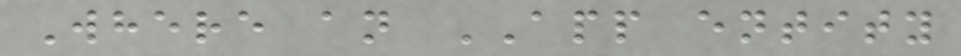Where an APP entity
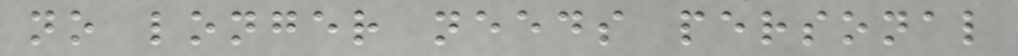no longer needs personal
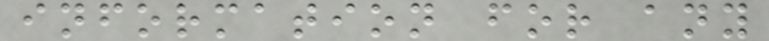information for any
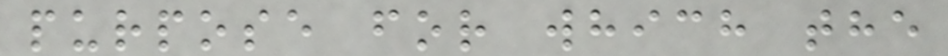purpose for which the
